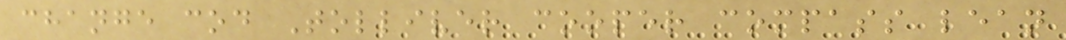change cod Tolliver cooper compass lean
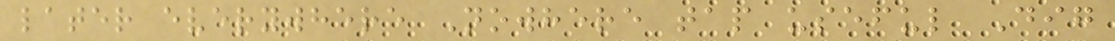later everywhere Nowhere tap useful Dig
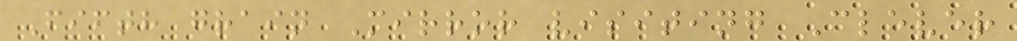Fifth grain Mirror visiting Clever
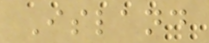Island
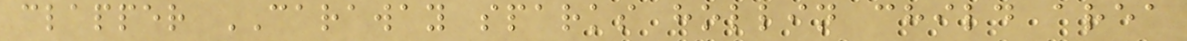clapper CARAWAY sparks hollin child area
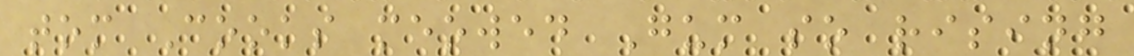tom Cooks meowed Gum so rising
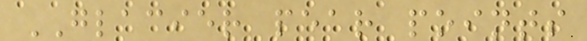GLACIER pear points
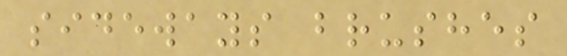sideways brushes
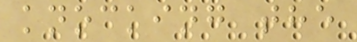knocking the
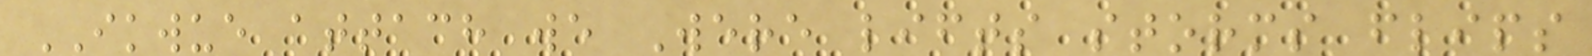IKWUE attach we Were lifts storms flips
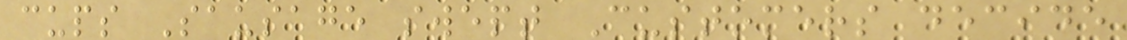cups Sausage swept Customers decide
